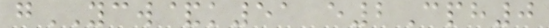gYCW&k51 e2Cph0
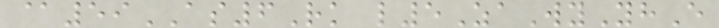@59AS6Rk l5ZaWyYhE
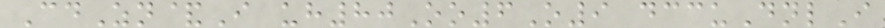CdZn&I uh80Oo6O9 dccuDnlI
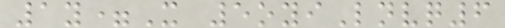1y=X 5oyiLnvq6
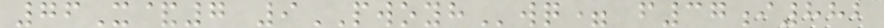76X&7 9PWOYHwq= f37i882
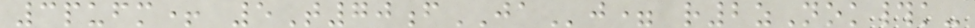3pufm+ 5T70fJAj= r2zNok#k-
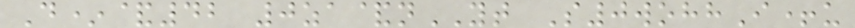D*&42 0za&nYT S0wohhI+u
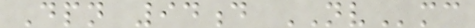Dpn 94d NVmc
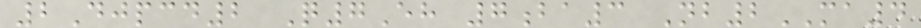2Djpcd2 Q7Eh 7ba3 Nb2MA4
